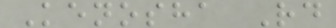Kenosha Rd
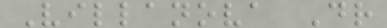Villanova Dr
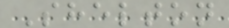Shelton
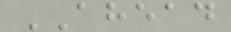AHEAD
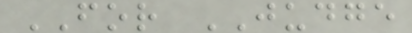FOR JUDGE
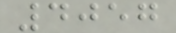4057
